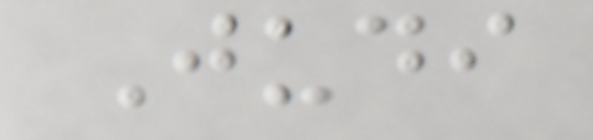Judi
